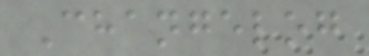Changelog
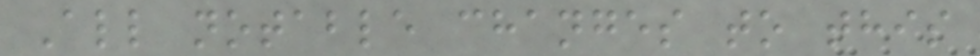All notable changes to this
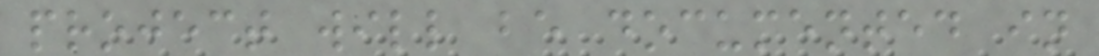project will be documented in
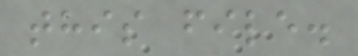this file.
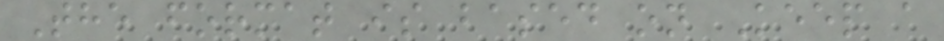The format is based on Keep a
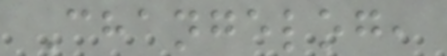Changelog,
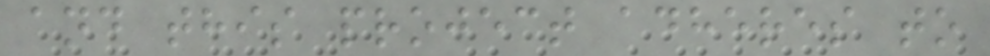and this project adheres to
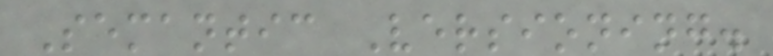Semantic Versioning.
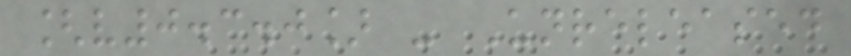[v0.3.0] - Unreleased
